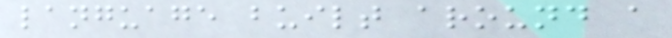language built around a
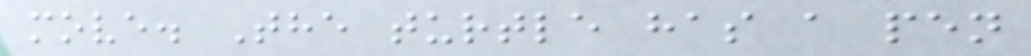move. The turtle has a pen
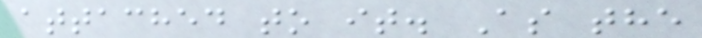attached to it. As the
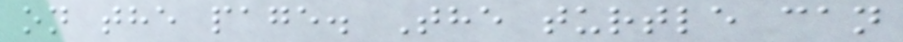on the page. The turtle can
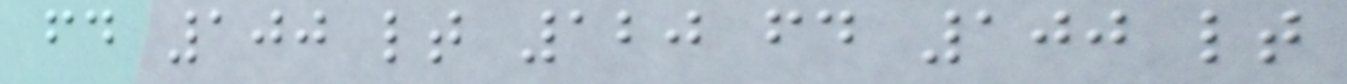fd 100 lt 120 fd 100 lt
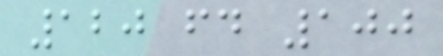120 fd 100
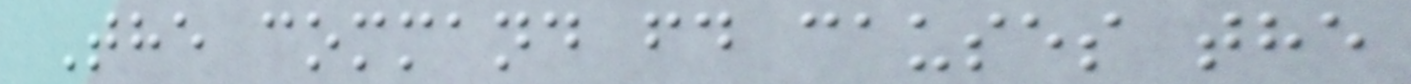The command fd causes the
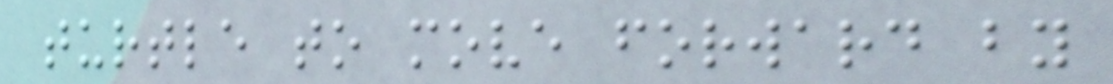turtle to move forward by
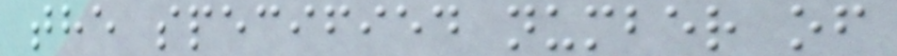the specified number of
